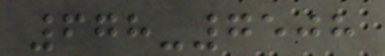678-7508
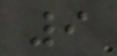9
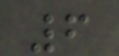6
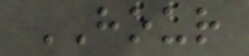HOUR
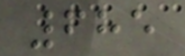685
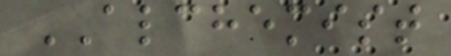ALCHEMIST
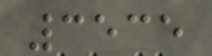3535
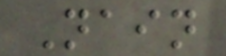Nain
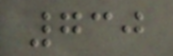730
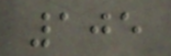105
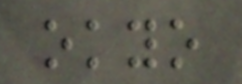okyo
